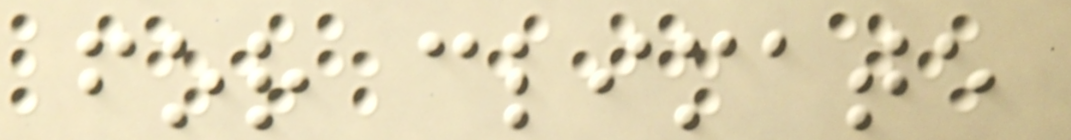for climate
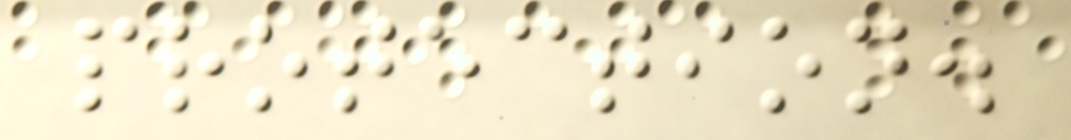protection.
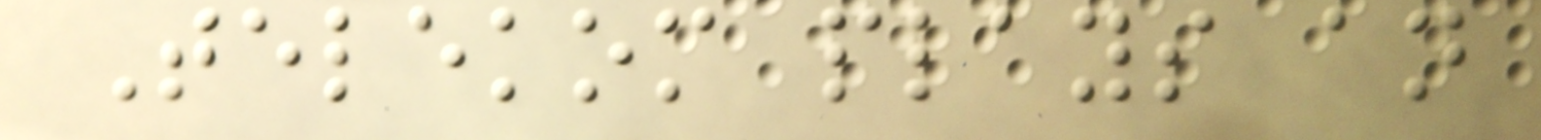Telekom plays an
